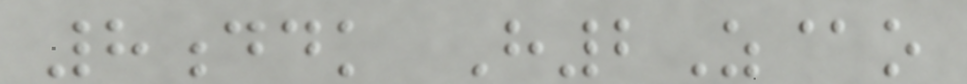8ddk H2Z@o
